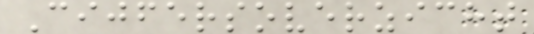Cijfersoverzicht
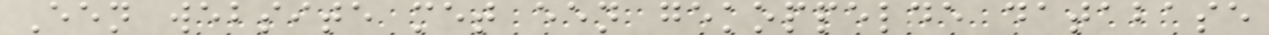Een website met een gekoppelde database
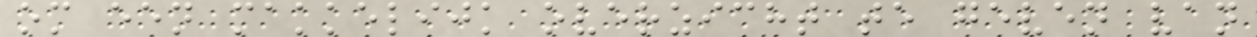om een makkelijk overzicht te geven van
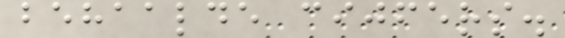behaalde cijfers.
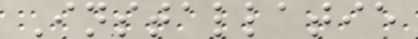Installatie
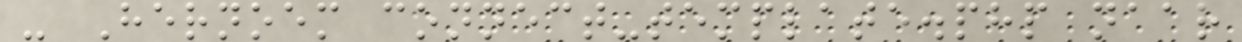- Hernoem connect-template.php naar
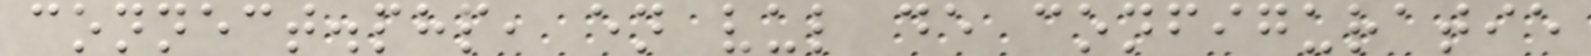connect.php, en vul de configuratie
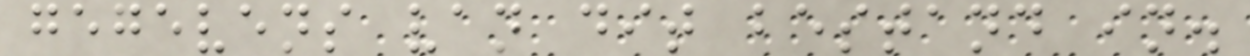gegevens van dit bestand in.
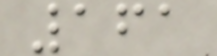161
